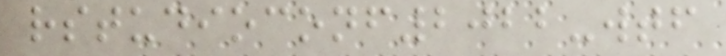rstudioconf2022-wtf
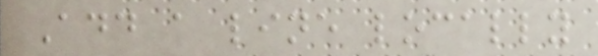Add a line locally
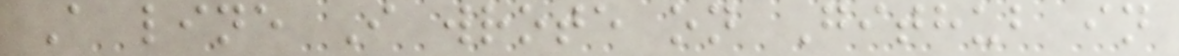A line I wrote on Github in
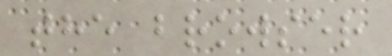the browser
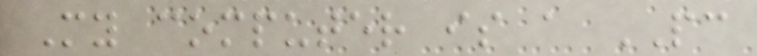My computer is a PC
